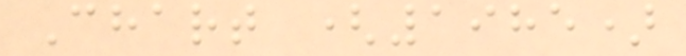Chart (1985)
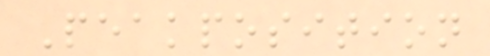Peakposition
